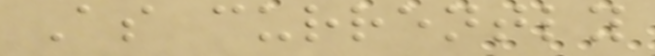As currently
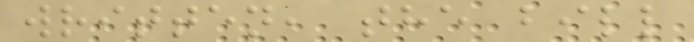written, the bill
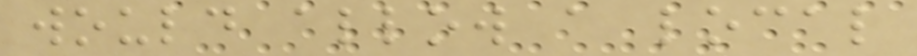would allow a local
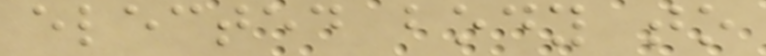elected body to
